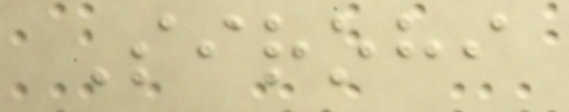Sirohi
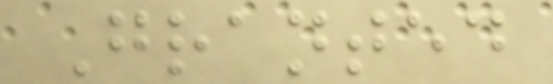Granted
